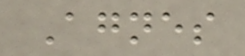Agnes
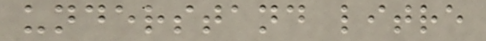understand litre
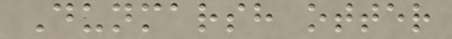Dunmarsh otter
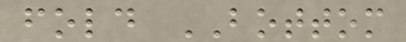fold BOTTOM
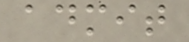admit
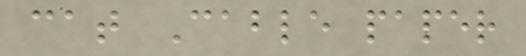cat Cable paper
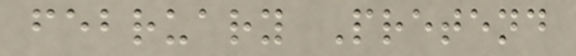february Pretend
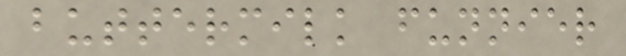buttermilk funnier
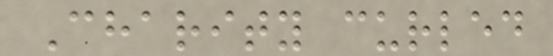Charity curled
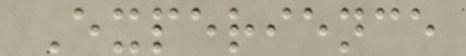Experience
